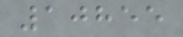10855
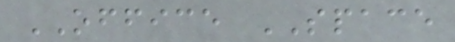OFFICE SPACE
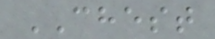CHEST
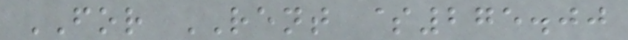FOR RENT $275.00
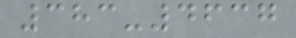383-4637
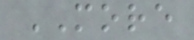MORE
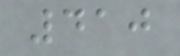410
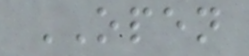OPEN
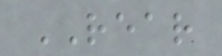REAR
